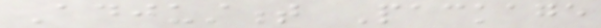Adjustment Package
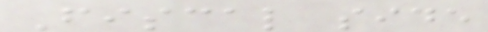Fiscal side
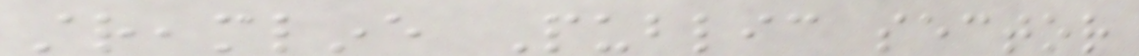streamline Public sector
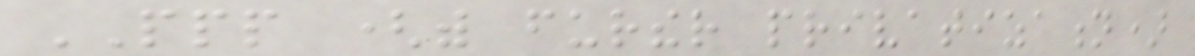PPP (with further privatization)
